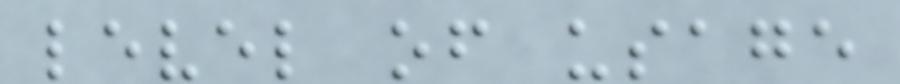level of usage
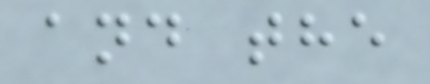and the
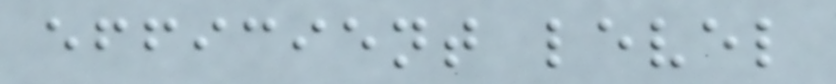efficient level
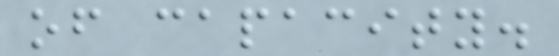of capacity.
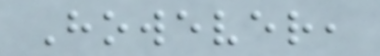However,
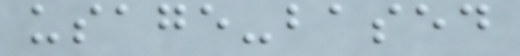usage-based
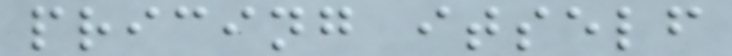pricing itself
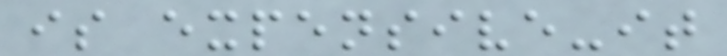is expensive-it
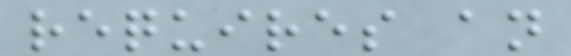requires an
